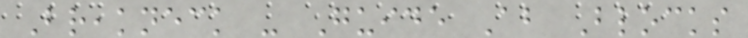Breakneck - Guide About Blocks
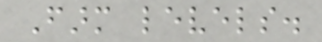Farm levels.
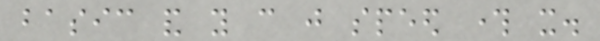basic and you can just speed through it.
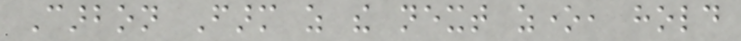Carbon Farm as the next zone, hold
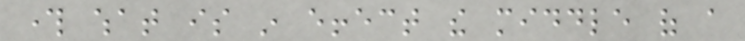through what is in effect the middle of a
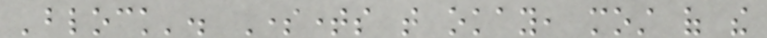'block'. Sometimes that okay, most of the
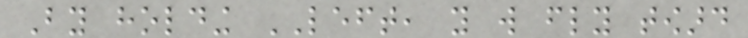By holding LEFT, you will fly toward
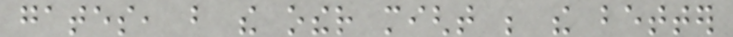gates, but the other might be the better
